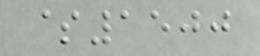$1500
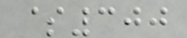$300
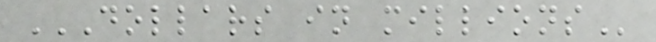DOLLARS IN MILLIONS
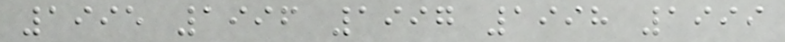1995 1996 1997 1998 1999
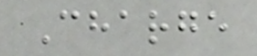Charge
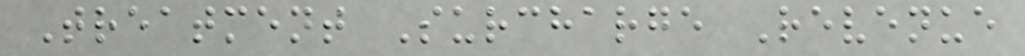Treatment Surcharge Revenue
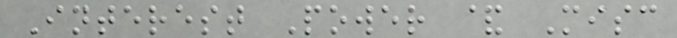Interest Power & Misc
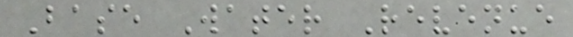Base Water Revenue
